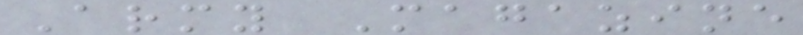Army Magazine
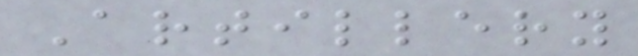Artillery
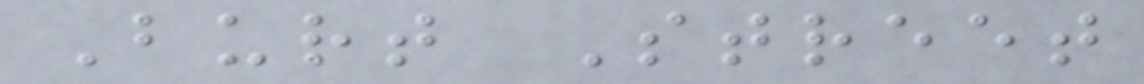Burt Street
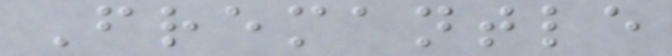Fremantle
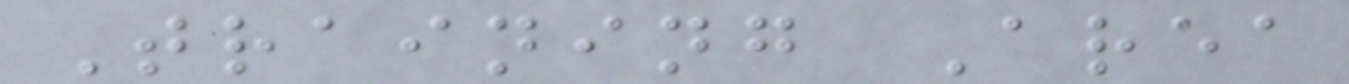Training Area
